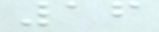16
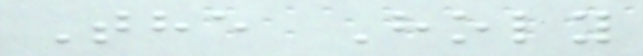The Holy
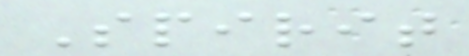Spirit
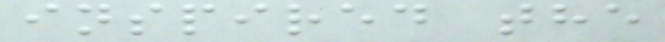inspired the
